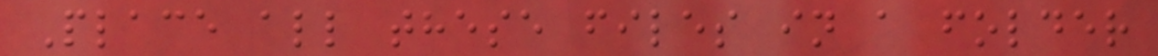Place all these files in a folder
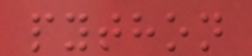python
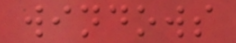windows
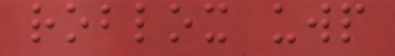roblox uwp
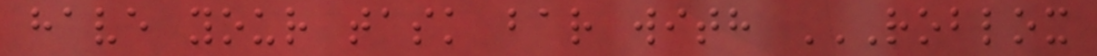have your task bar with ROBLOX
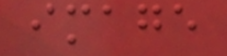image
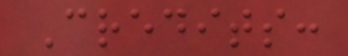Credits:
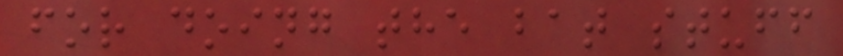for doing the bat stuff
